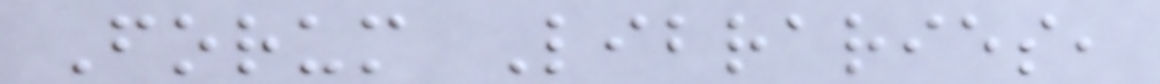Forum Libraries,
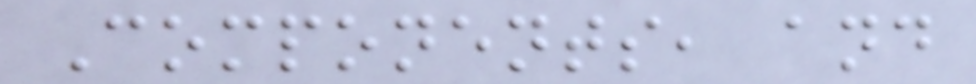Components, and
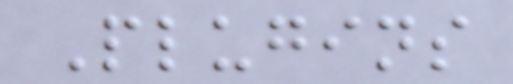Plugins
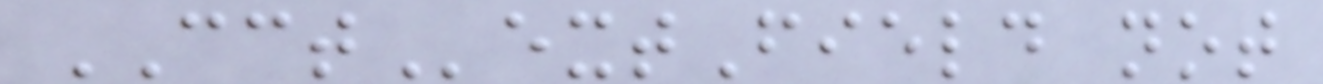CCTextField not
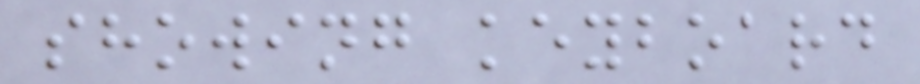showing keyboard
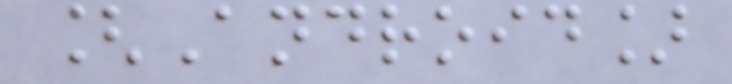[Android]
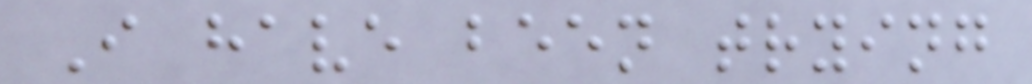I have been trying
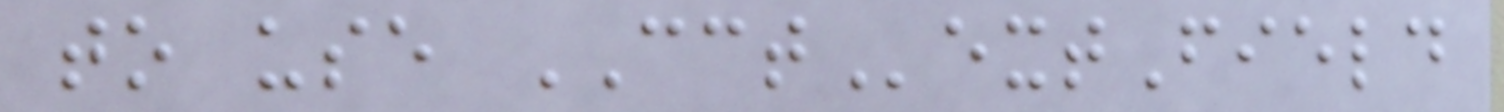to use CCTextField
